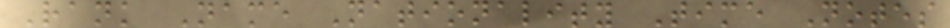Rank Name Nationality Time Notes
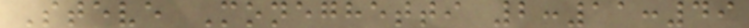Steve Moneghetti 2:11:49
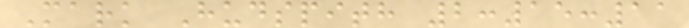Mark Hudspith 2:15:11
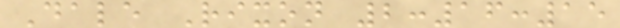Dale Rixon 2:16:15
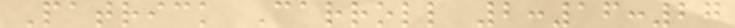Patrick Carroll 2:16:27
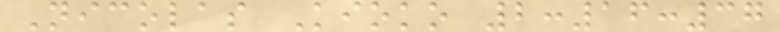Nicolas Kioko 2:16:37
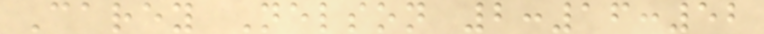Carey Nelson 2:16:52
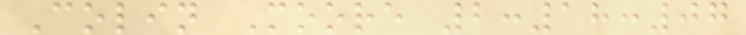Colin Moore 2:18:07
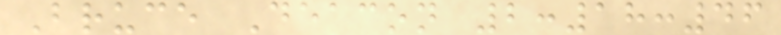Bruce Deacon 2:18:46
